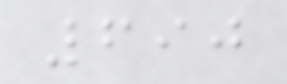690
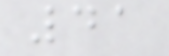41
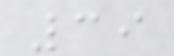39
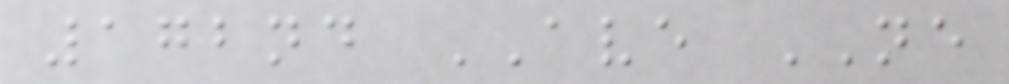172nd AVE NE
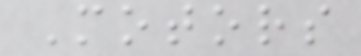Motors
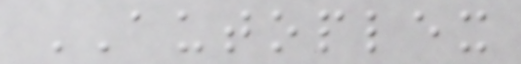AUTOPLEX
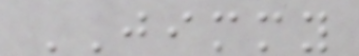JIMMY
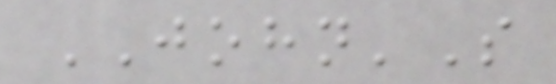JOHN'S
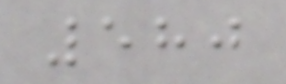580
